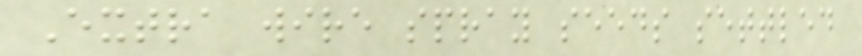Extra wire spray seeds settled
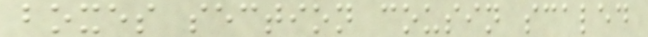boxes section cousin scaled
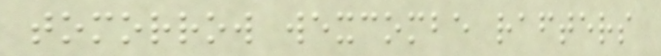tomorrow wexcombe rafters
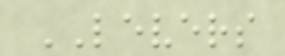LEVERS
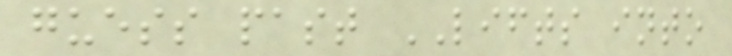guess past LIFTS into
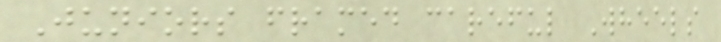Juniors framed careful Wheels
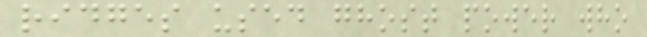ridges used ghost power who
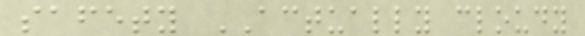safety ACTUALLY cloudy
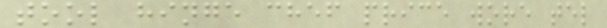tool hinge chef price wore tel
